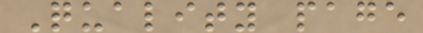Quality page
